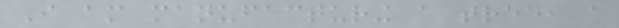I am manufacturing a tree, a
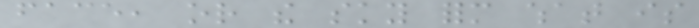face, or the sky form what is
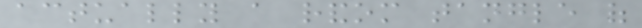actually a random tangle of
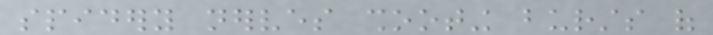spidery nerves shooting bursts of
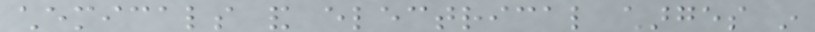chemicals and electrical charges in
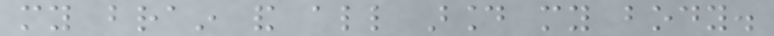my brain and all around my body.
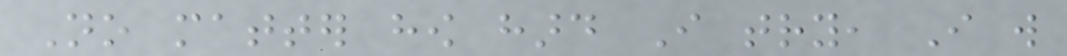No matter how hard I try, I will
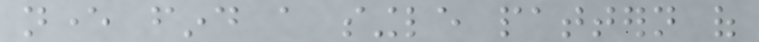never find a single pattern of
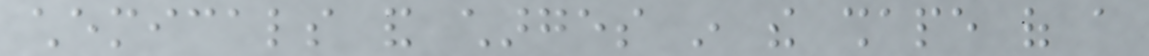chemicals and charges in the shape of a
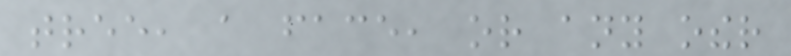tree, a face, or any other
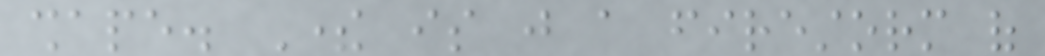shape. There is just a firestorm of
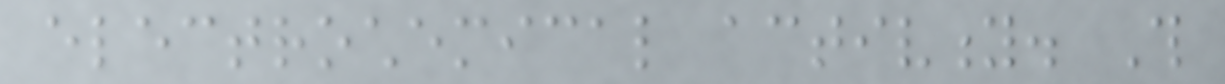electrochemical activity. This
